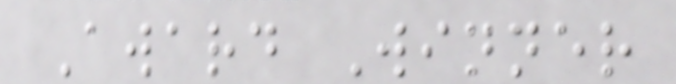Award Winner
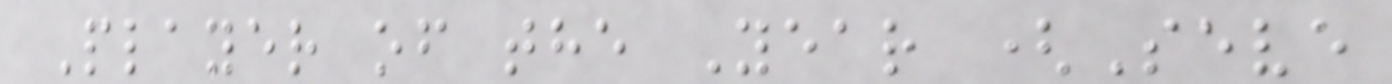Player of the Year (Seve
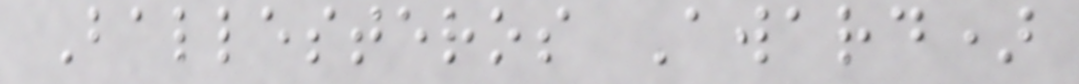Ballesteros Award)
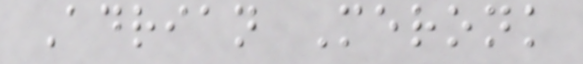Adrian Meronk
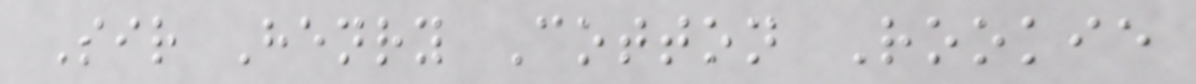Sir Henry Cotton Rookie
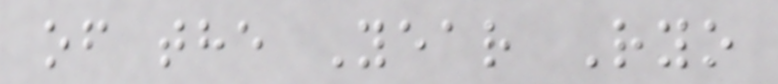of the Year Ryo
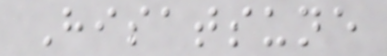Hisatsune
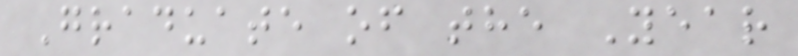Graduate of the Year
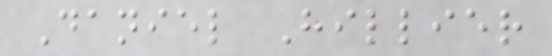Daniel Hillier
